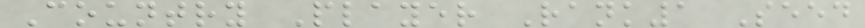Country Player Rank1 Seed
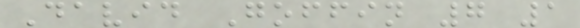David Goffin 7 1
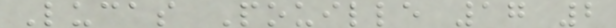Lucas Pouille 17 2
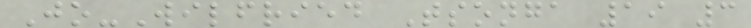Jo-Wilfried Tsonga 19 3
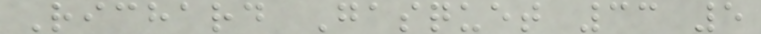Richard Gasquet 33 5
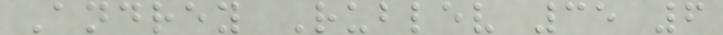Andrey Rublev 35 6
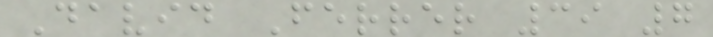David Ferrer 39 7
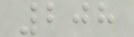208
